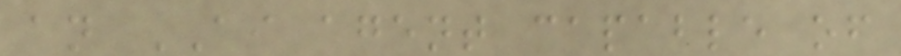an AI agent capable of
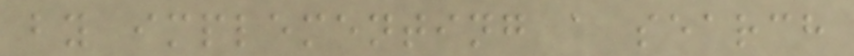by implementing a search
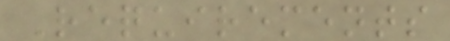Requirements
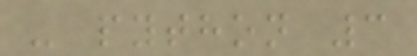- python 3
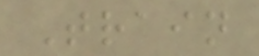Train
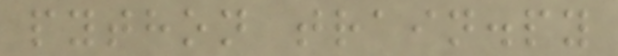python train.py
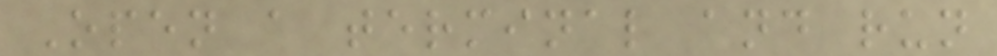Open a terminal and run
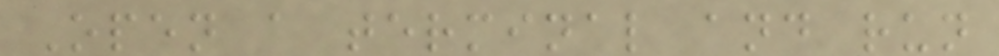Open a terminal and run
